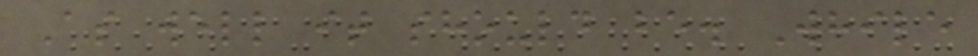As well it should be. While
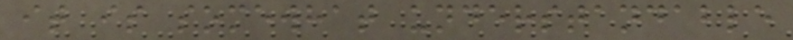it is somewhat understandable
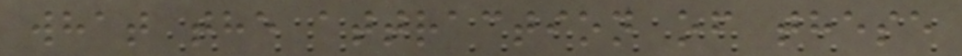what the attraction of these
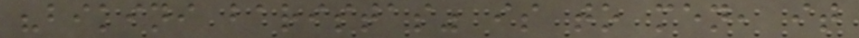"bikini baristas" is to men, it
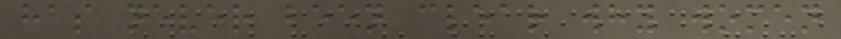has never been clear why women
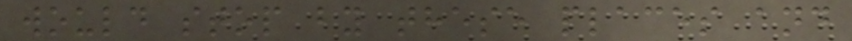would stop by these places and
